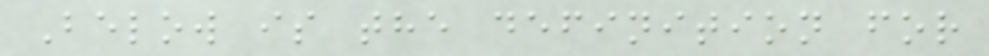Below is the definition for
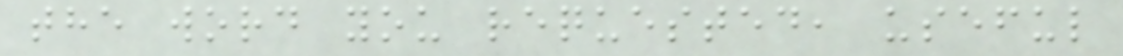the word you requested, useful
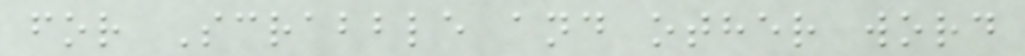for Scrabble and other word
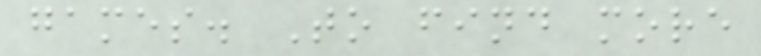games. To find more
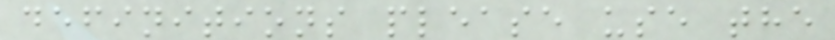definitions please use the
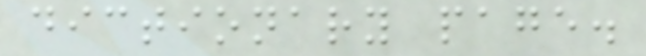dictionary page.
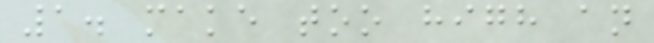1. make too high an
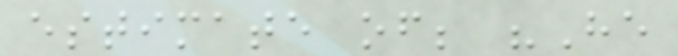estimate of; "He
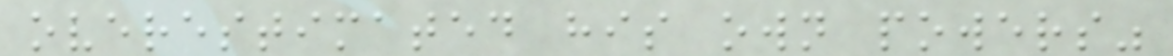overestimated his own powers"
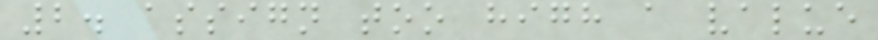2. assign too high a value
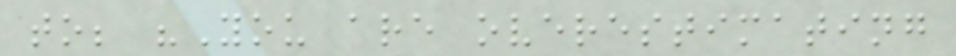to; "You are overestimating
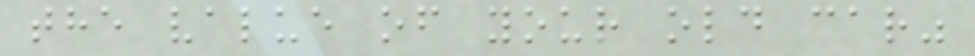the value of your old car"
